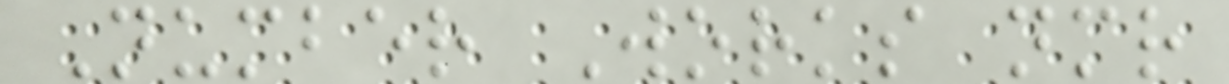Number Works nmr
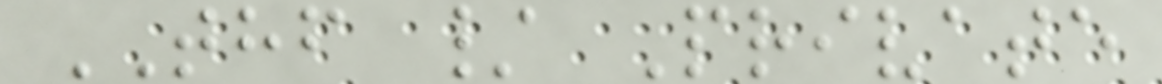THF / Private
